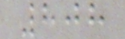808
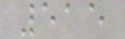515
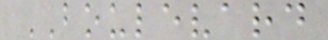BOULEVARD
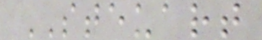STEUART
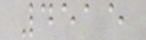4515
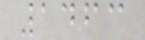1463
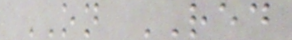ON RED
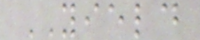YIELD
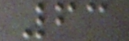63
